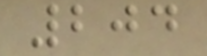204
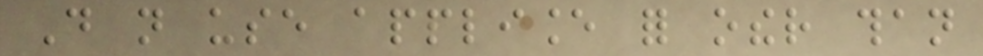Do not use appliance for other than
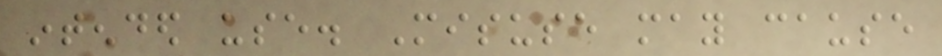intended use. Misuse may cause
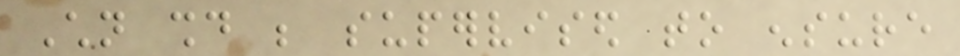Children should be supervised to ensure
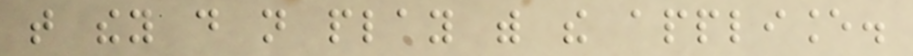that they do not play with the appliance.
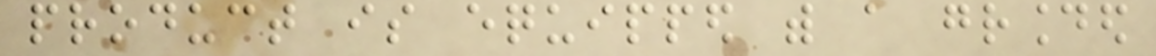product is equipped with a grounded
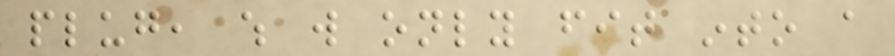plug, which will only fit into a
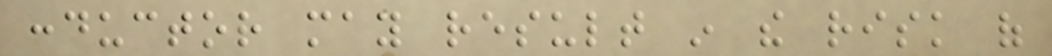conductor may result in the risk of
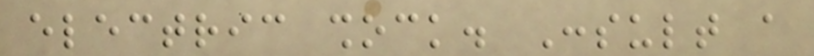electric shock. Consult a
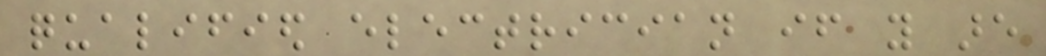qualified electrician if you are
